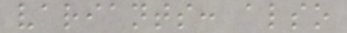variants: also
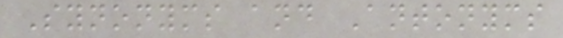Synonyms and Antonyms
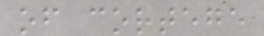of cortege
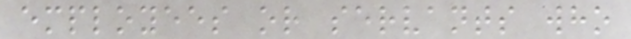employees or servants who
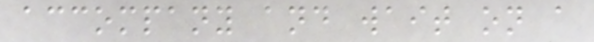accompany and wait on a
